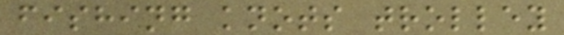fishing knots trolley
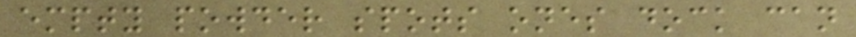empty powder spots ones dock can
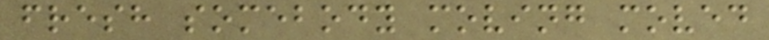fresh somebody moving moved
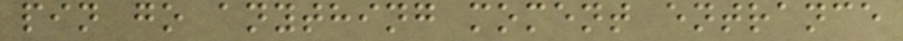pin go anything moment entrance
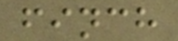finch
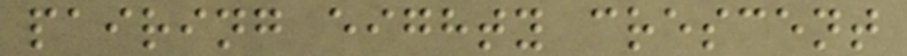pairing eighty crescent
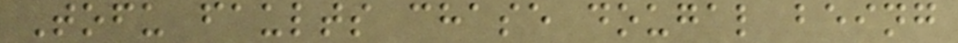Tofu faults chase dougal being
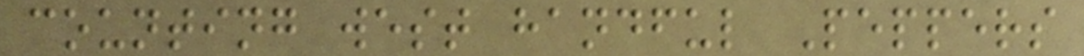counting west handful Peppers
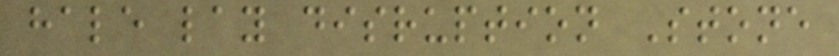hale lay disruption Stone
